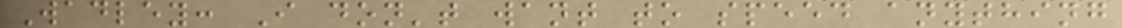Wadley: I don't want to speed anything
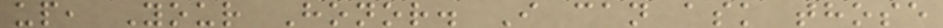up, Your Honor. I can ask those
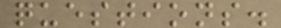questions.
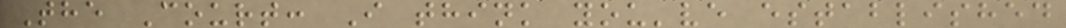The Court: I think you've established
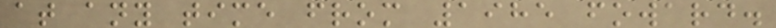at any time from 1985 foward.
